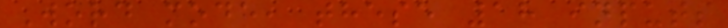Word mode, these 18 inputs
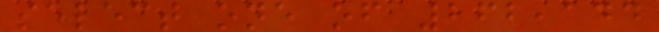select one of 262,144
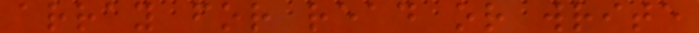array for read or write
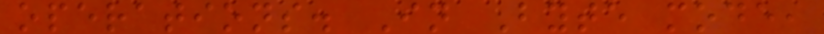operations. In Byte mode,
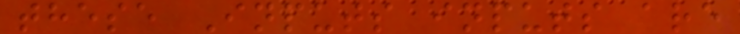these Inputs inputs are
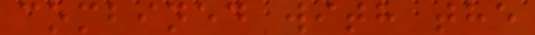combined with the
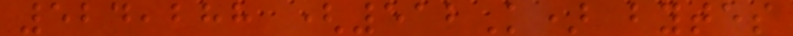524,288 (512K) bytes
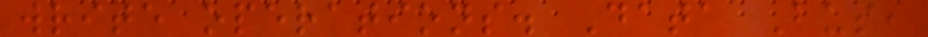write operations. Data Bus,
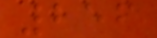256
